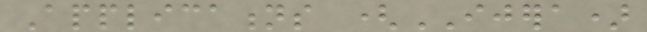Applications (IJERA)
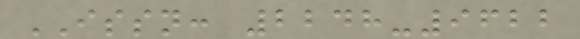ISSN: 2248-9622
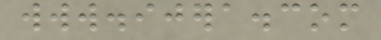www.ijera.com
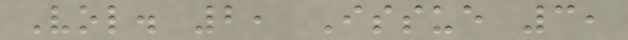Vol. 2, Issue 3,
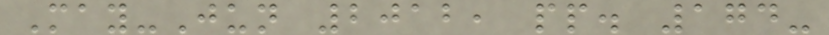May-Jun 2012, pp. 174-
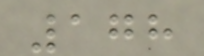178
